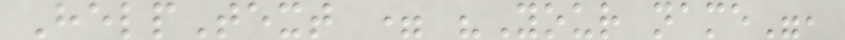HelpText = "Your name",
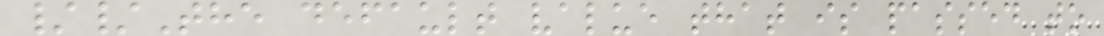//The default value that is passed to
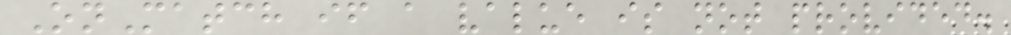OnMatch if a value is not provided.
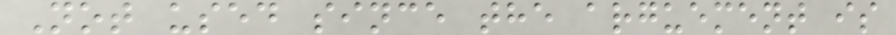Not used since the arguement is
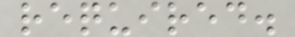required.
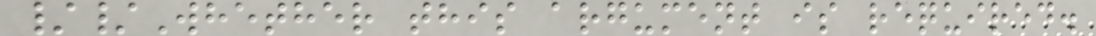//Whether this argument is required.
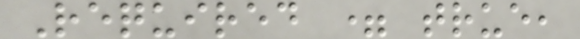Required = true,
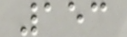153
